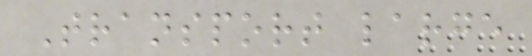Transport large
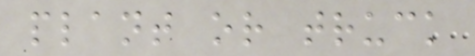plant or truck
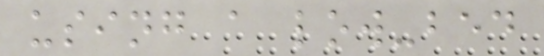using a low-bed
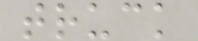truck
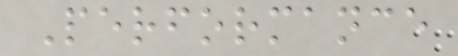Performance
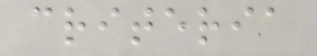criteria
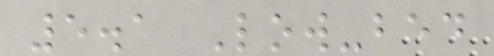5.1 Low-bed
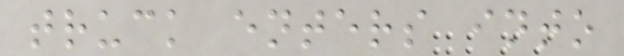truck enters into
